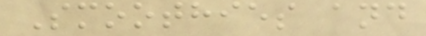Smoothies and
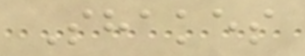Shakes
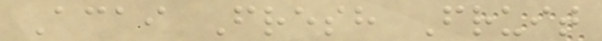Acai Fresh Fruit
